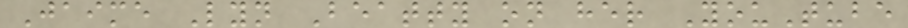Jaime Lyn Beatty on her YouTube
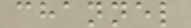channel
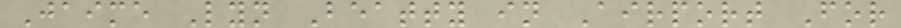Jaime Lyn Beatty in Airport For
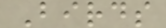Birds
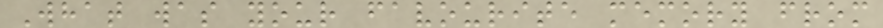What was your favourite memory from
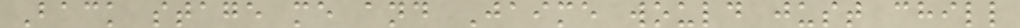Back stage me and Jaime would just chill
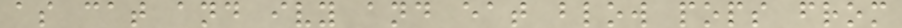as cat and ivy and eat blow pops from
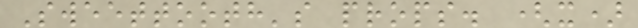Sweettooth's props. (x)
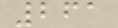261
